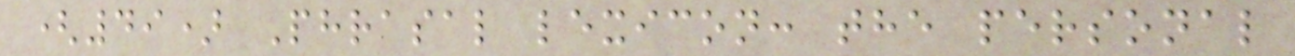(49) Phrasal lexicon: the personal
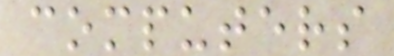computers
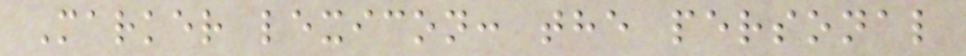Marker lexicon: the personal
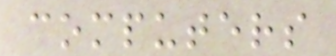computers
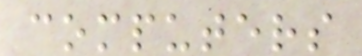computers
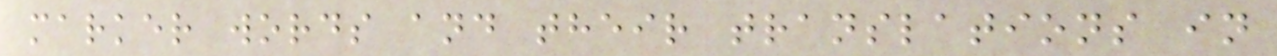marker words and their translations in
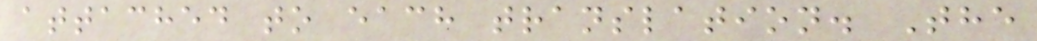attached to each translation. The
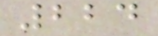224
